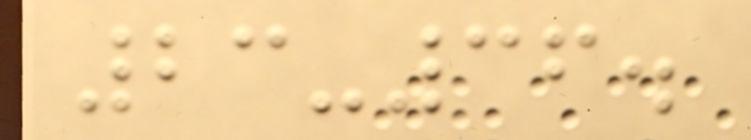23-36.
